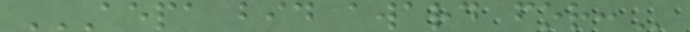AEPA BID AWARD FOR:
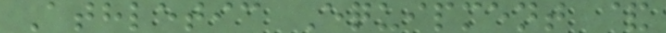Athletic Equipment &
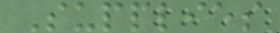Supplies
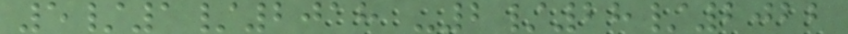5/1/2018 -2/28/2022
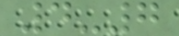4-7
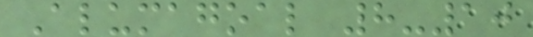Alumagoal 8-10
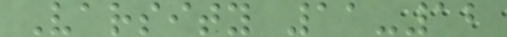Varsity 11-12
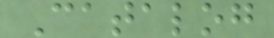Catalog
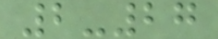2-27
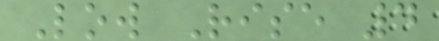Low Rise 4
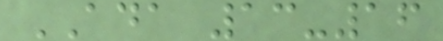ADA 13-16
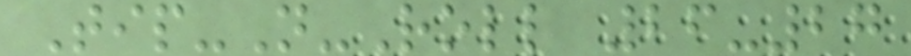Tip-N-Roll 26-27
